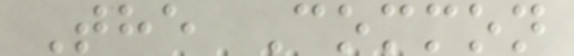The Common
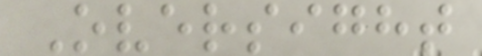Oversight
